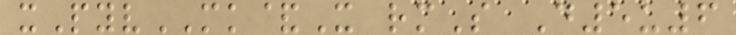xPyvMK&X rmS D5u6
